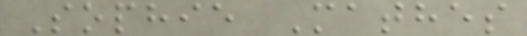Sophie Mathes
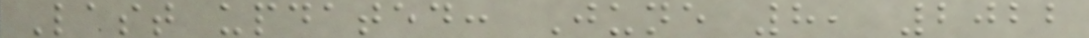Last updated: June 8, 2022
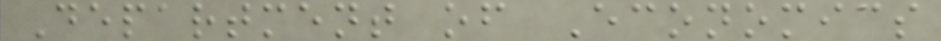Department of Economics
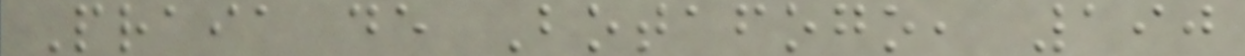Praia de Botafogo, 190
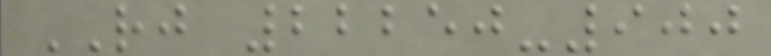RJ 22250-900
